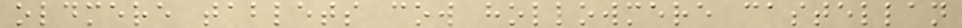oldmere tablets cow hollowmere castellan
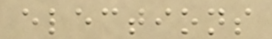elections
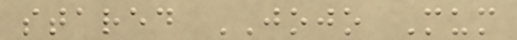stared JOJO Mum
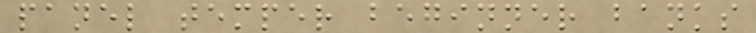panel temper beginner banks
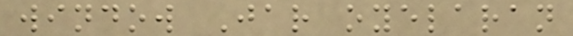window Jar oyelaran
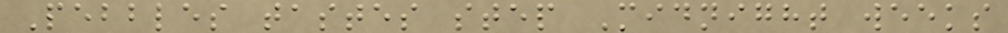Pebbles tastes step Midnight weeks
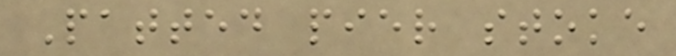Patted pier stoke
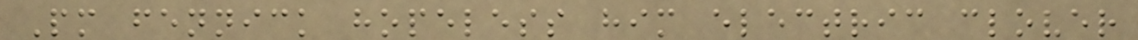Pm fennick hopeless him electric clover
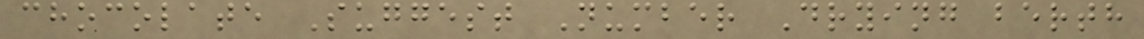chocolate Suggest Number Drying berth
